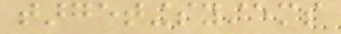targetingsystems
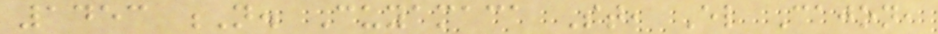1453 N. Cuyamaca St, El Cajon,
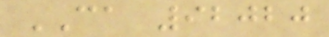CA 92020
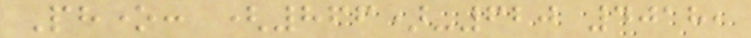Phone: (866)-620 4018,
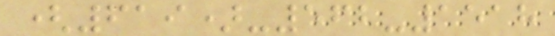(619)-562-1518
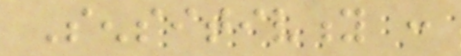Sensitivity :
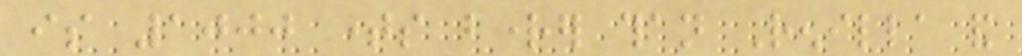is 1000 times brighter than Renilla and
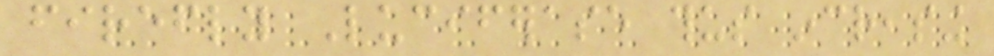firefly Luciferase thus increasing
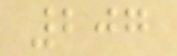207
